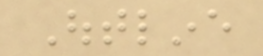Outline
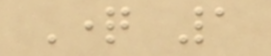Question 1
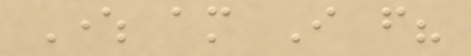Where am I from?
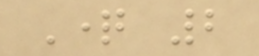Question 2
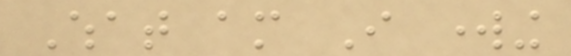What am I working
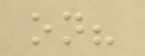on?
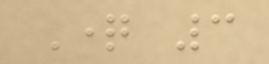Question 3
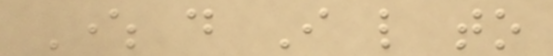Where do I like to
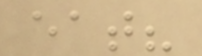eat?
